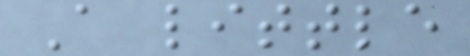A little
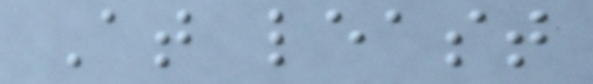At least
